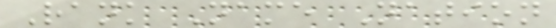Rank Name Nation
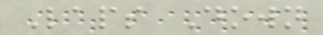Laps Down
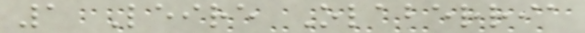1 Leire Olaberria
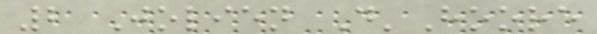2 Jolien D'Hoore
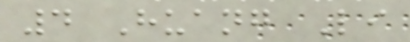4 Huang Li
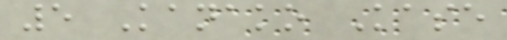5 Kanako Kase
